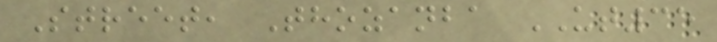Street, Thozanba UT35
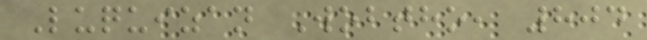Luquizan Wobtho, 804
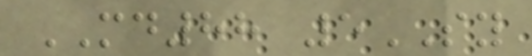MD88 5SY
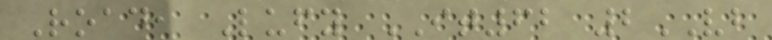Road, Lufy IT62 2VB
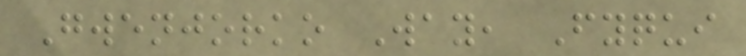Gwenjorko Way, Fyqui
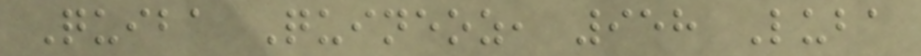Quiba Quineoz, 958 Luba
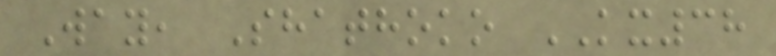Way, Shathoko KX38
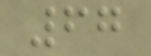67
